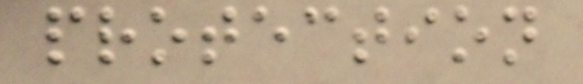protection
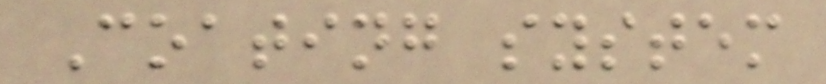Coating system
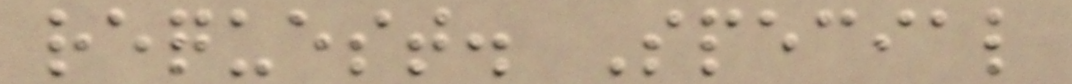request. Special
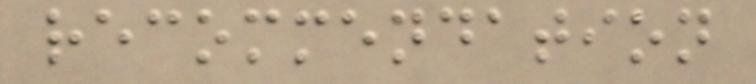recommendation
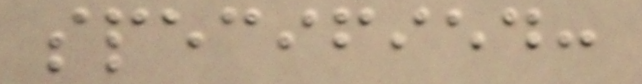specified:
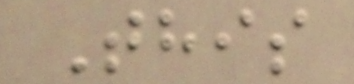This
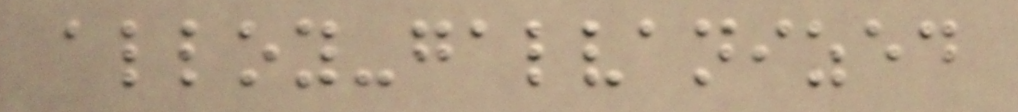alloy-galvanized
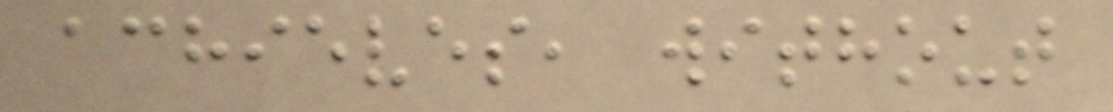achieves, without
